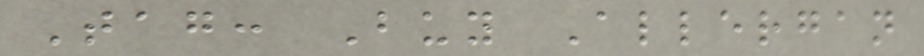Tag: Buy Allergan
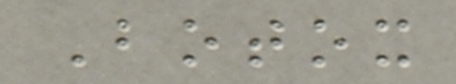Botox
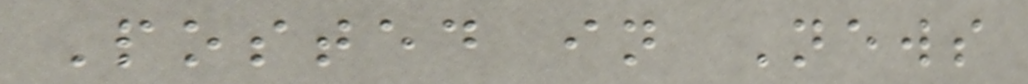Posted in News
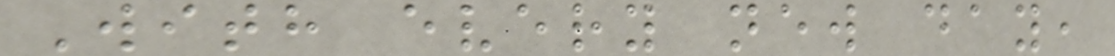With every new day,
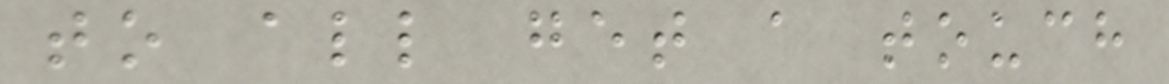to all get a touch
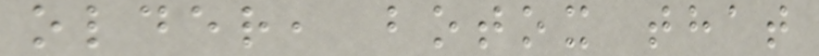older, botox that
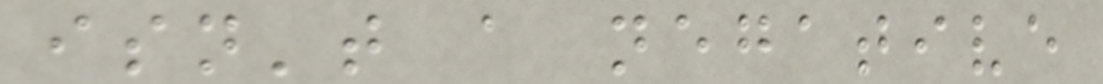isn't a negative
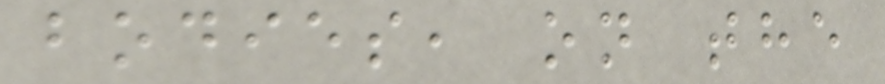bodies, on the
